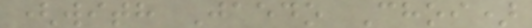(with Jaedo Choi)
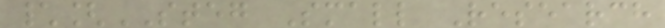\[STEG Small Research
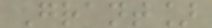Grant]
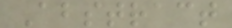Abstract
